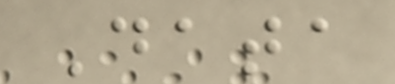Data
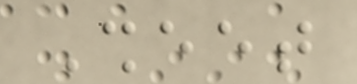Sheet
